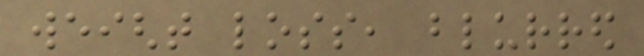weight loss, blurred
